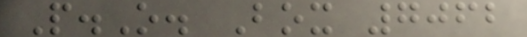P.O. Box 7062
